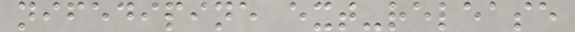nifedipine ext-release
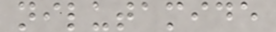nilutamide
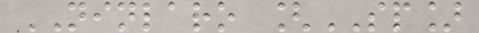NINLARO [SP]
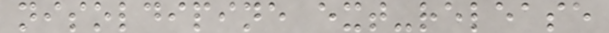nisoldipine ext-release
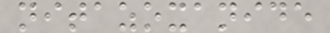nitazoxanide
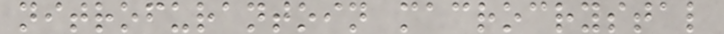nitrofurantoin macrocrystal
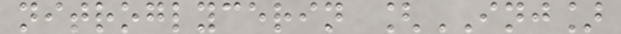nitroglycerin [INJ]
